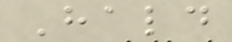Hald
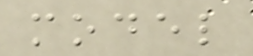model
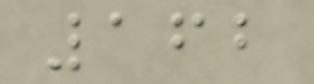162
